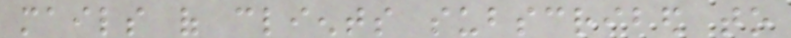mails of clients subscribed to
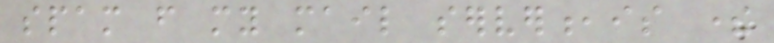spam from my mail server,is there
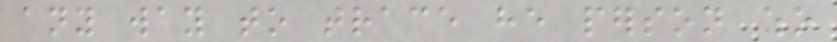any way to trace he person who
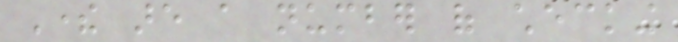There are a number of checking
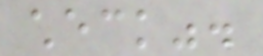check".
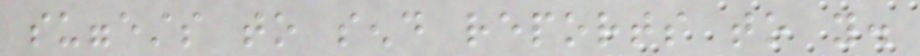suggests to send reports to you.
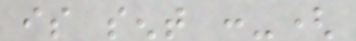is sent :-(
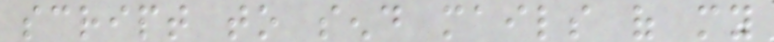script to send mails of my
